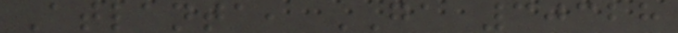Atlanta, GA 30328
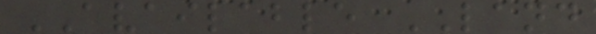AVAILABLE LAND
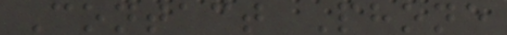Contact Phone
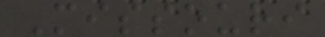Missouri
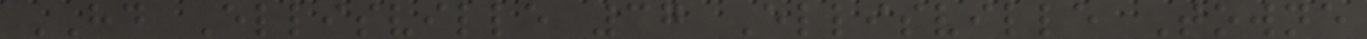HD Ellisville 37 Ellisville Towne
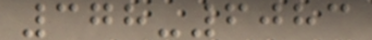378-6083
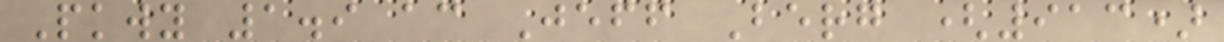Pkwy 1.9 ac Jeff Berg (913)
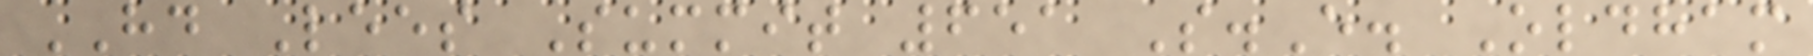HD Lees Summit 651 S.E. Oldham
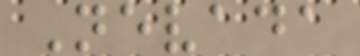Nevada
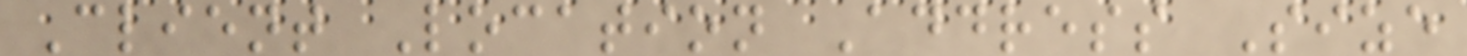Client Location Address Size
